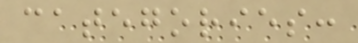categories:
